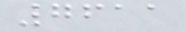7611
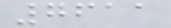7611
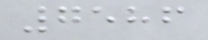7586
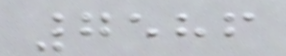7586
